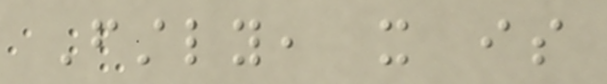Firstly, it is
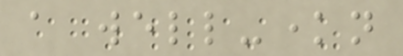a well-known
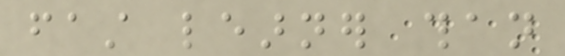fast learner than
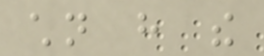children have the
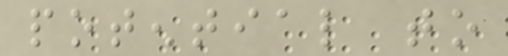potential to
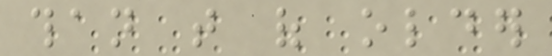than that of older
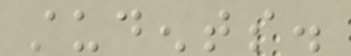students.
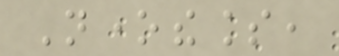Nonetheless,
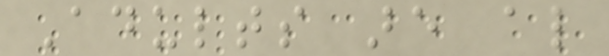Adults are also
